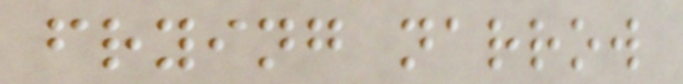frying narrow
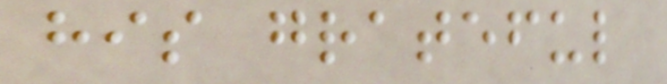his grateful
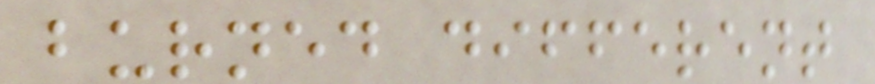burned different
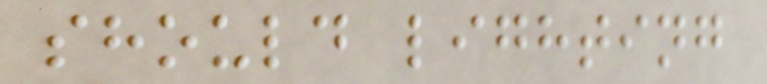should lighting
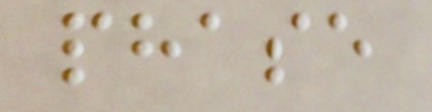phase
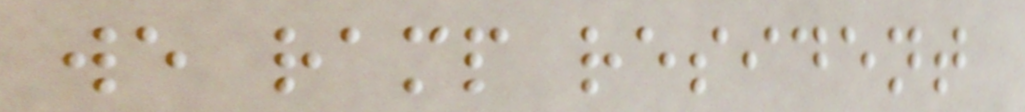we ramp resident
